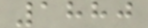1880
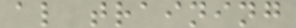al training
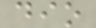dio
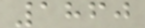1860
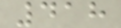418
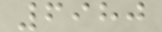6980
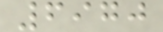6970
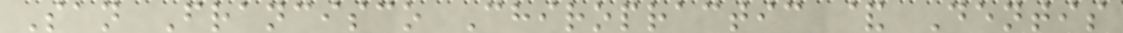San Francisco Chiropractic & Dentis
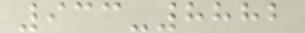933-8882
